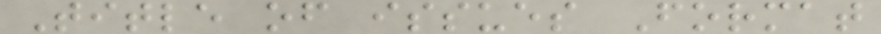Title of issues Format
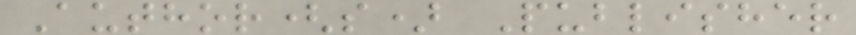Author(s) Publisher
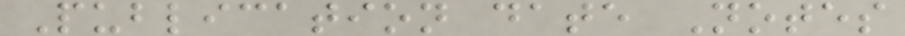Publication date Notes
